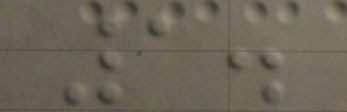1.
